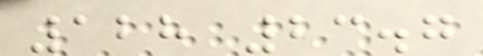128 23.7
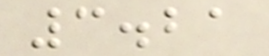3.21
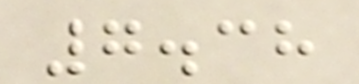7.38
